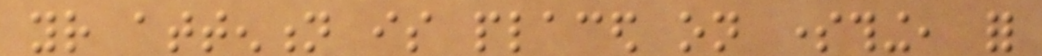your attention is placed on something, for
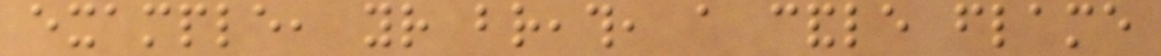example, your breath, a candle flame
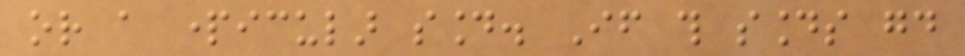or a particular sound. If this sounds good
